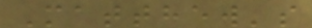Matthew's
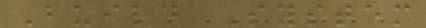Build System
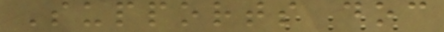Supports doc
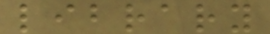library
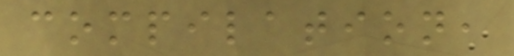compilation,
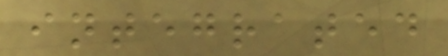integrated
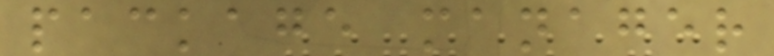package manager
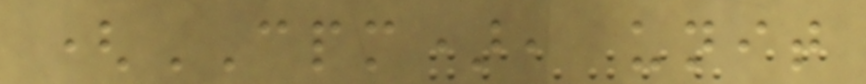(CPM), unit
